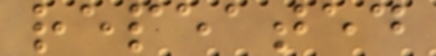repeated
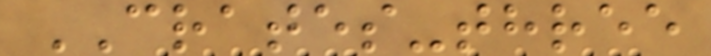CRATES-three
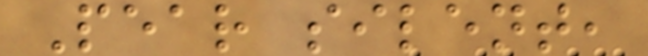Pear silent,
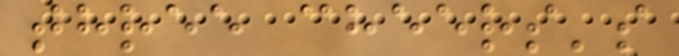three cheers's
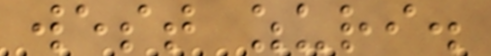west zuri.
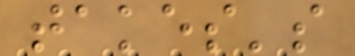takes's
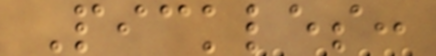Pickles:
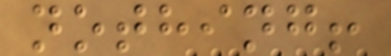nothing!
